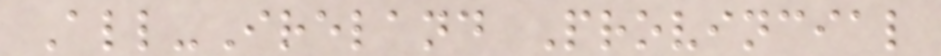All-Ireland Provincial
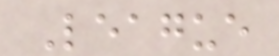League
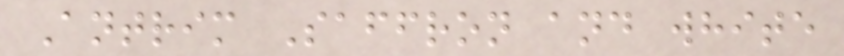Antrim Saffron and white
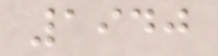1940
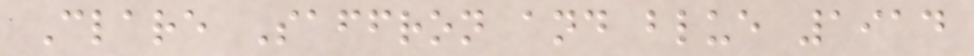Clare Saffron and blue 1914
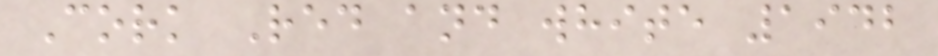Cork Red and white 1942
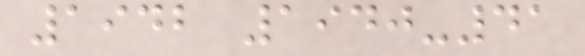1942 1940-41
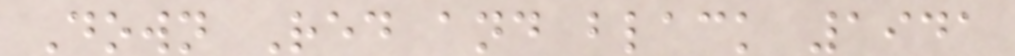Down Red and black 1941
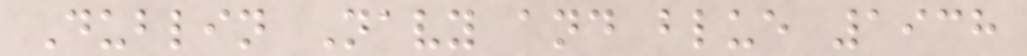Dublin Navy and blue 1938
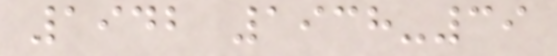1942 1938-39
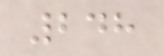248
